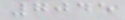7045
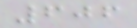606
